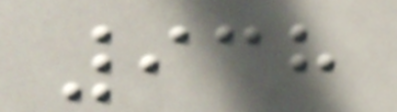938
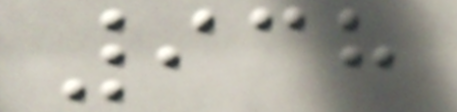938
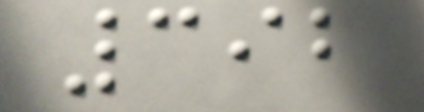392
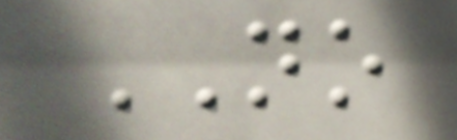NO
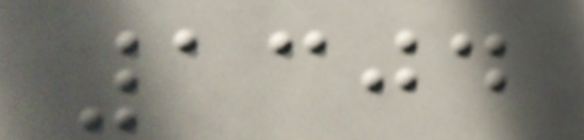1304
